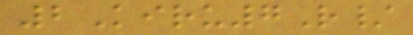2Kiru7R/
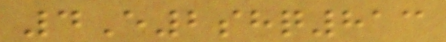4E2shq813
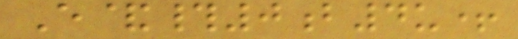E&#0b4u+
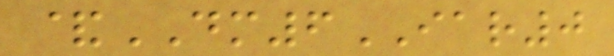&DM6IAR0
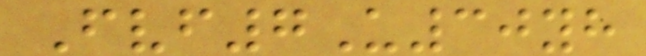Fvf7U30yh
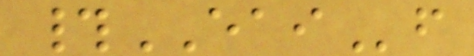#EAIf
